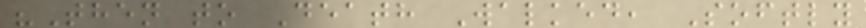"Then to Death Walked, Softly
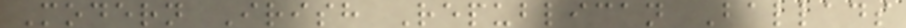Modern Irish Republican Ballads
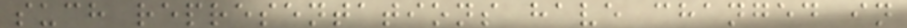such representations have changed in
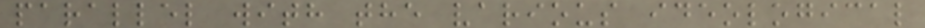parallel with the various ideological
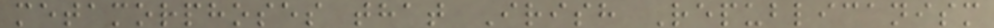metamorphoses that Irish Republicanism
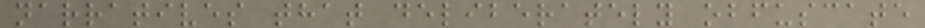narratives that deliberately obfuscate
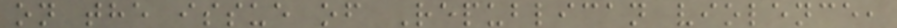on the issue of Republican violence,
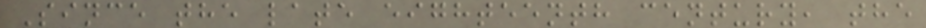Since the late eighteenth century, the
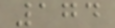174
